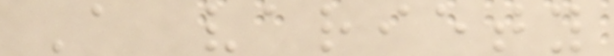A variety
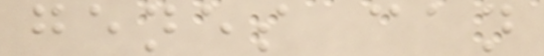genes can
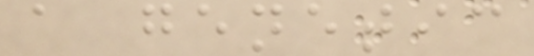a genetic
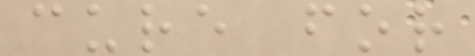cure for
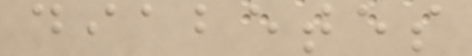diabetes
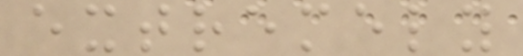extremely
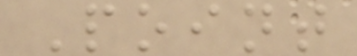Point
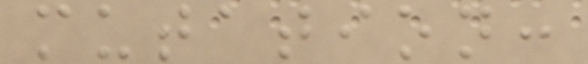mutation:
